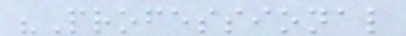"Professional
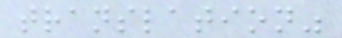translation"
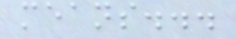means...
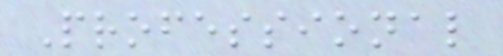Professional
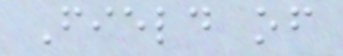Field of
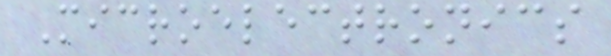Microelectronics
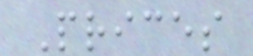Prices
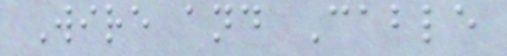Wire and Cable
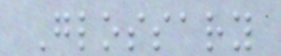Glossary
